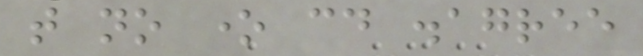that no one could disagree
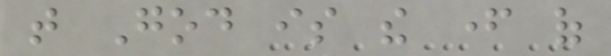that God is the father of
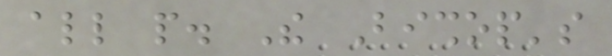all people. The Bishop's
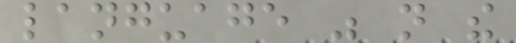language was not the
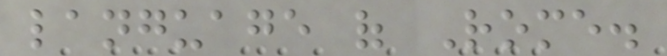language of Rome.
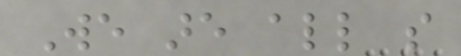We are all so
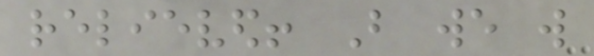relieved! But we will
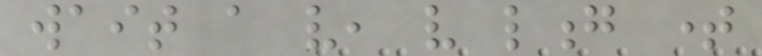wait a very, very long time
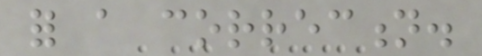for a correction.
